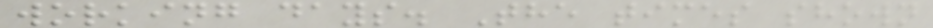working days. The times shown
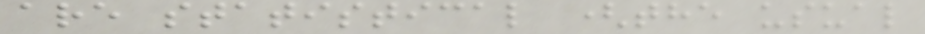are statistical (the usual
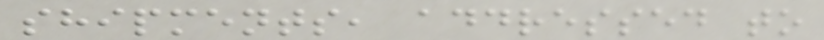shipments, addressed to
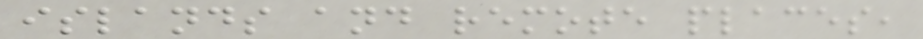islands and remote places,
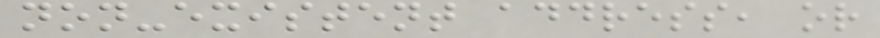non-existent address, or
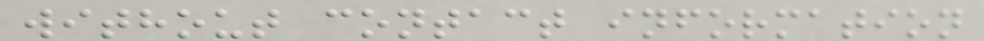without contact information
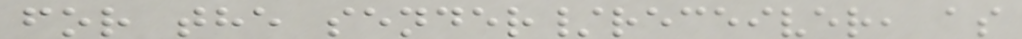for the sender/receiver, as
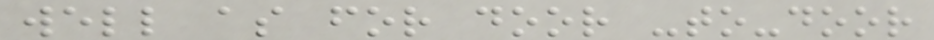well as for door -to-door
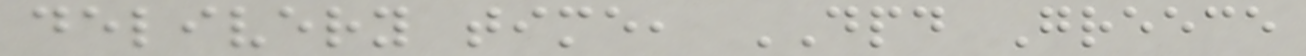delivery time, DPD Greece
